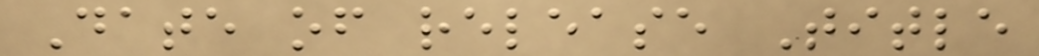Date of release Title
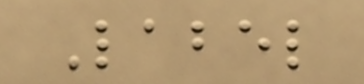Label
